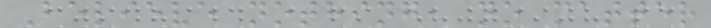Believe nothing, no matter
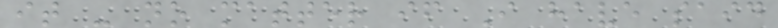it - no matter if I have said
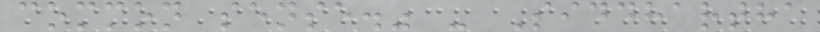common sense." - Siddhartha
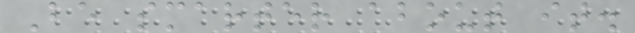Be smarter about it.
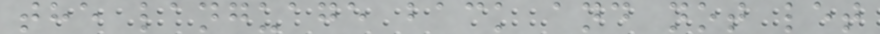the language back and not let
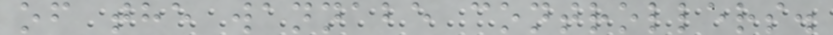of the wannabe controllers.
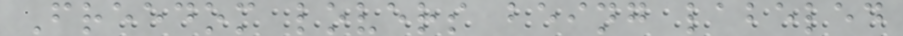Freedom lovers being labeled
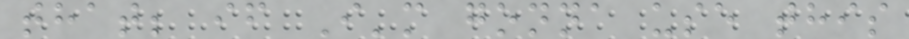that; if I'm gonna use this
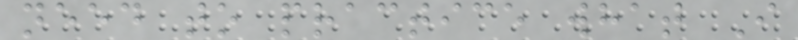need to practice what I
